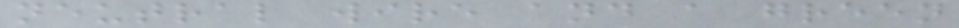neutral wire and a green
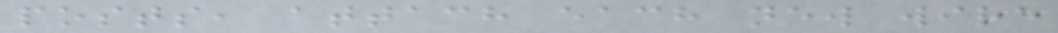posts, attach each new wire
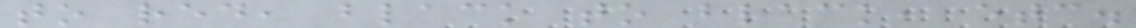to red, black to black, etc.
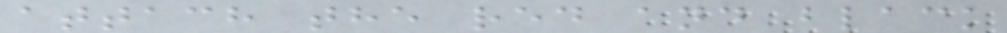attach the red and black
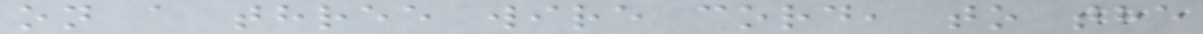on a three wire cord, to the
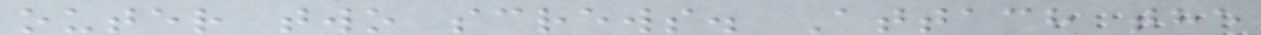outer two screws. Attach the
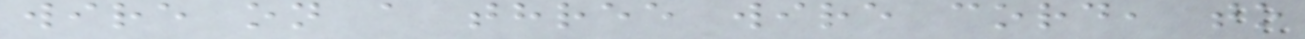wire on a three wire cord, to
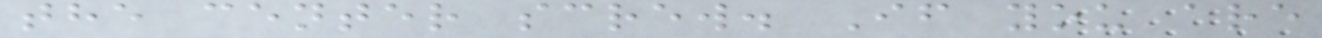the center screw. If you are
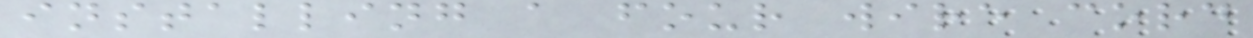installing a four wire cord
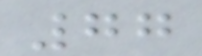77
